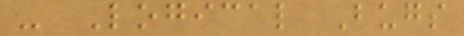- Logical Bugs
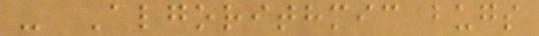- Algorithmic bugs
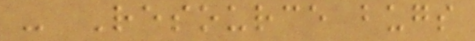- Resource bugs
